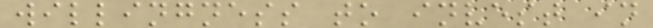willingness to invest in
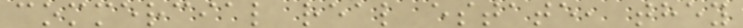commercial real estate, they
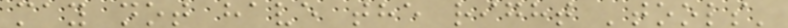may not have the right 'tools'
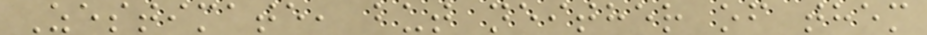Zestimate, but neither of them
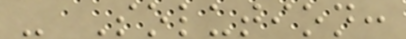- Solution:
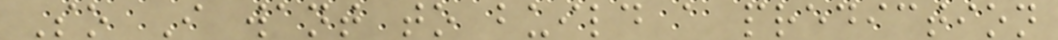So I want to build a prediction
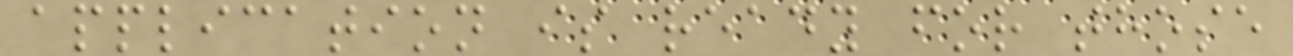application is ready for those
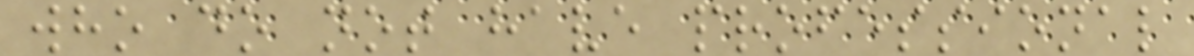who do not have professional
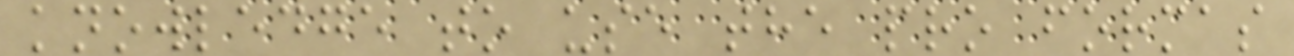knowledge to use the pro formas
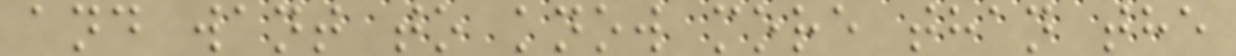and want to know more than the
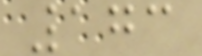173
